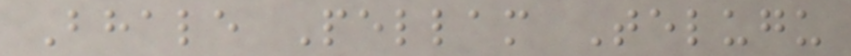Bhale Pellam Telugu
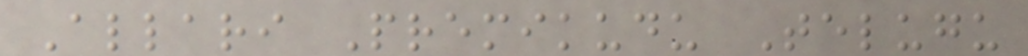Allari Premikudu Telugu
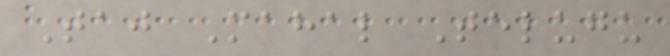Taj Mahal Telugu
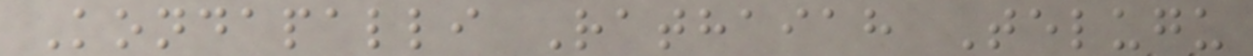Kondapalli Rathaiah Telugu
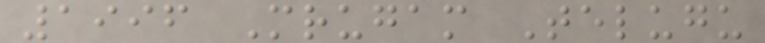1996 Mrugam Telugu
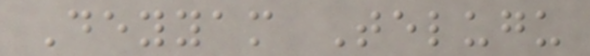Deyyam Telugu
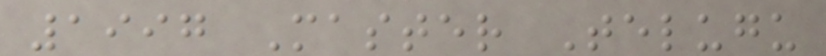1997 Master Telugu
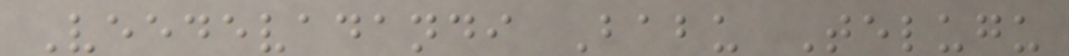Veedevadandi Babu Telugu
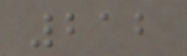212
